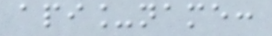api_name:
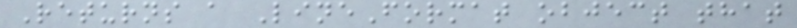Returns a LineFormat object that
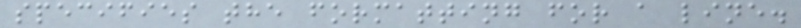specifies the formatting for a line.
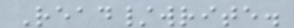Read/write.
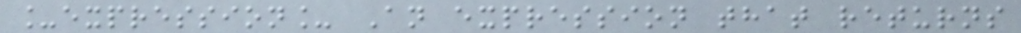_expression_ An expression that returns
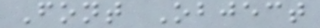Font Object
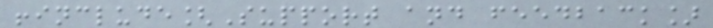!include[Support and feedback]
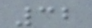32
